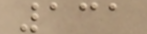131
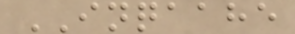INQAAHE
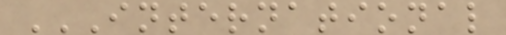INTERNATIONAL
